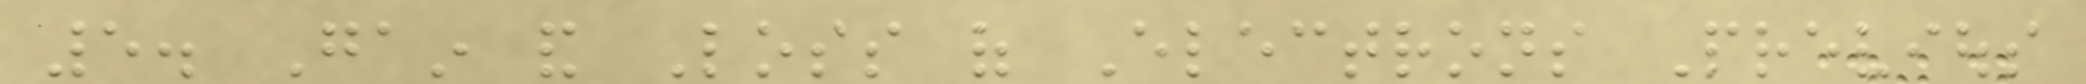5. Gain and Loss of Electrons Previous
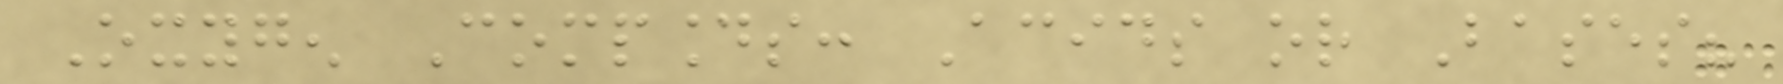Oxygen Compounds: Acids or Bases?
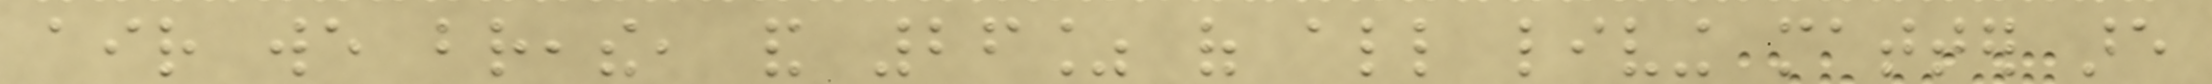air we breathe, and 26% of all living matter are
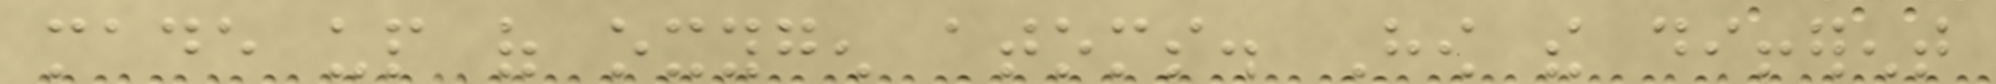made up of oxygen atoms. How the different
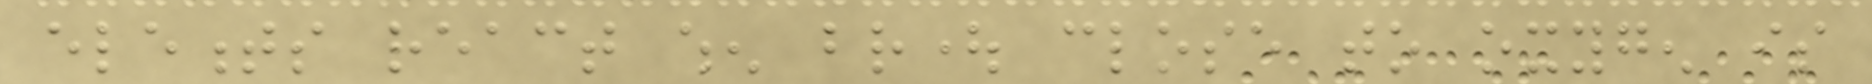elements react when brought close to oxygen is
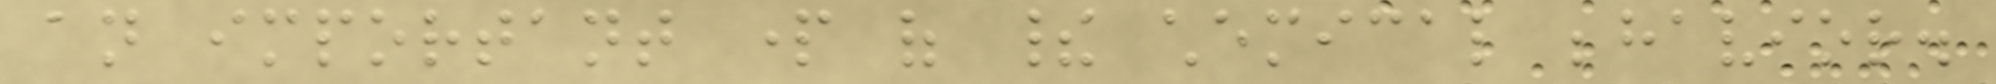an important part of their chemical behavior.
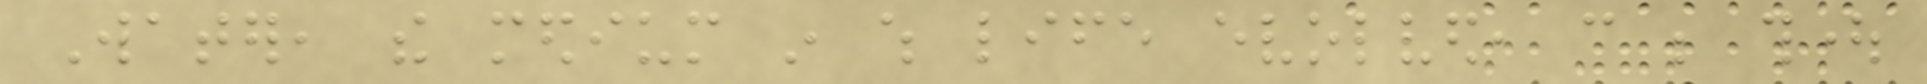Water, the medium in which life evolved, can be thought
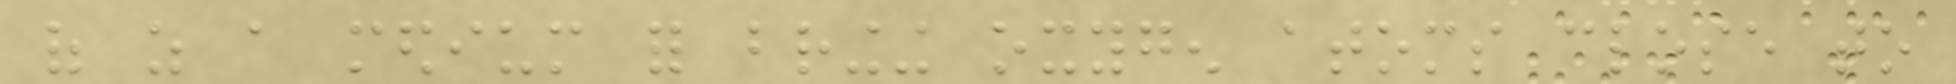of as a medium for bringing oxygen atoms close to
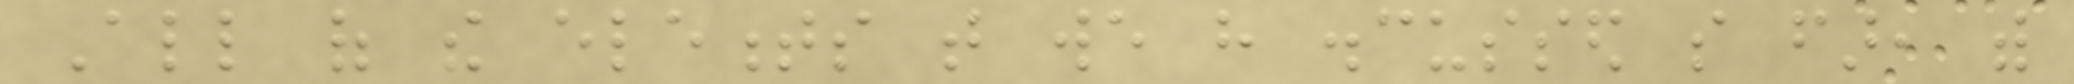All of the elements that we have discussed so far, with
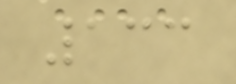133
